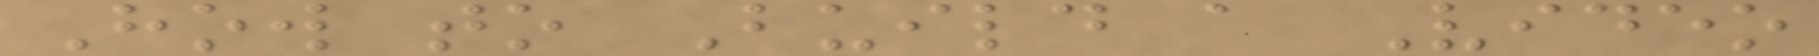How to Build a Video
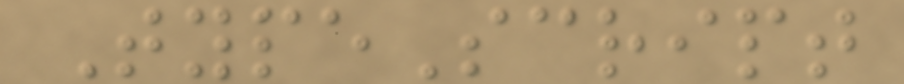TypeScript
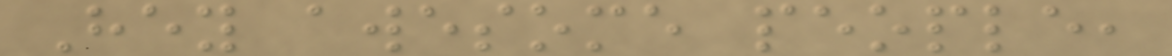Hey awesome people,
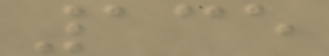135
